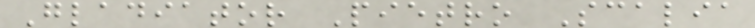Gladiator Pietro Scalia
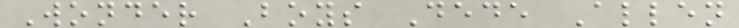Wonder Boys Dede Allen
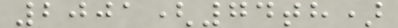2001(74th)
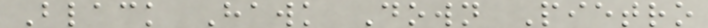Black Hawk Down Pietro
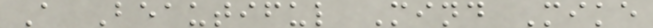A Beautiful Mind Mike
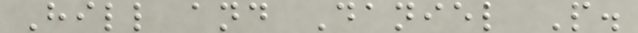Hill and Daniel P.
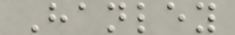Hanley
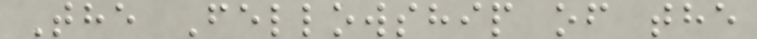The Fellowship of the
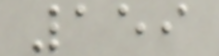159
